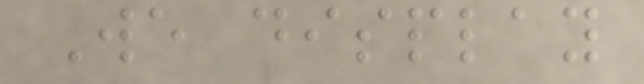We display
